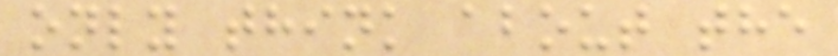only think about the
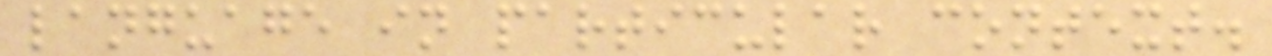language in particular context.
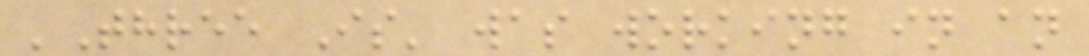'Three Is' was working in an
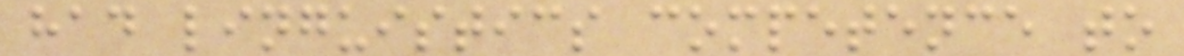had linguistics competence to
